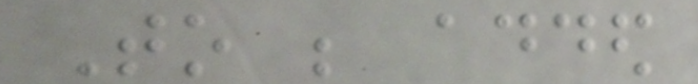To be added
